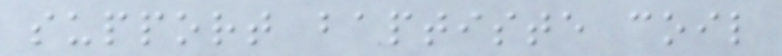support baptiste coil
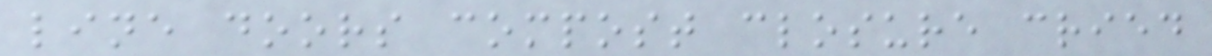line doors compost closure cried
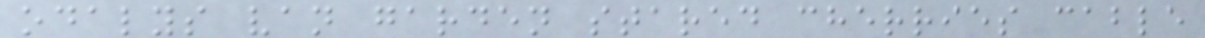odalys van garden stared cherries cable
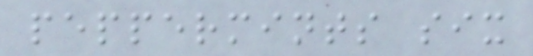peppermints six
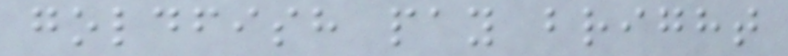goldfish pay bright
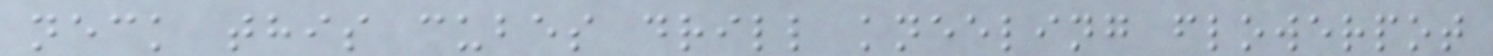neck this cubes drill kneeling flowerpot
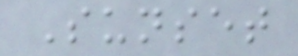Sunset
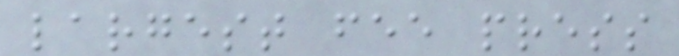largest fee press
